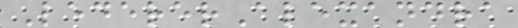LedererAlexandra
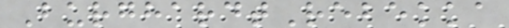BurghardtRebekka
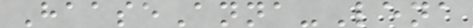HaaseAnna-Lena
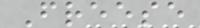Freese
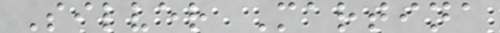Silver Martina
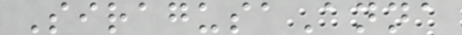SiragusaAnna
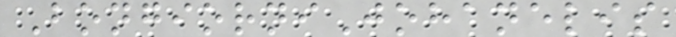BongiorniJohanelis
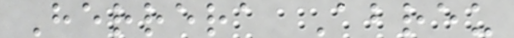Herrera Abreu
